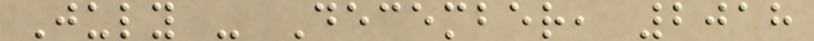July - December, 2018
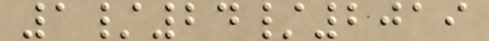1/24/2019
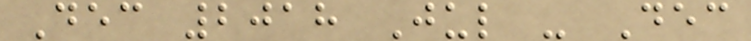Dec 2018 Jul - Dec
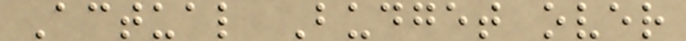Actual Budget over
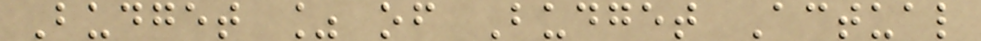Budget % of Budget Actual
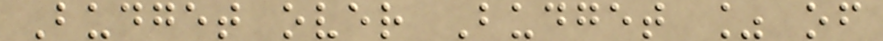Budget over Budget % of
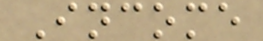Income
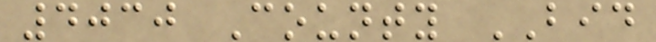4030 County BID
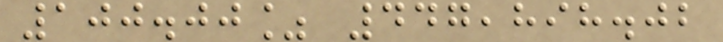100.00% 447,898.02
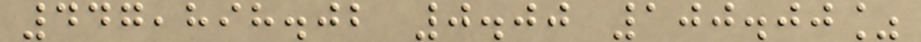447,898.02 0.00 100.00%
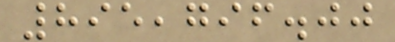895,796.00
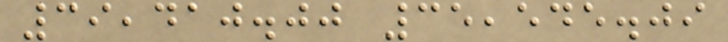39,410.00 35,545.09
